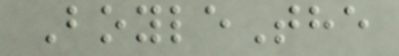BoyleThe
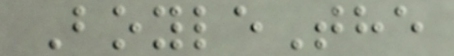BoyleThe
